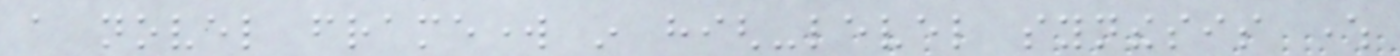a novel framework in high-level synthesis where
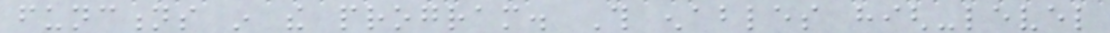functions in the program. This enables high-level
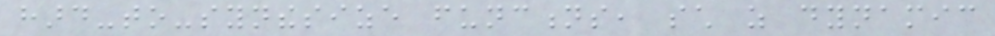hard-to-synthesize functions, such as dynamic
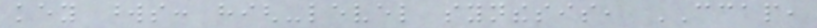key words: high-level synthesis, CCAP,
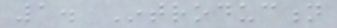1. Introduction
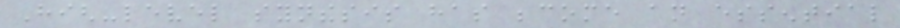High-level synthesis has become an essential
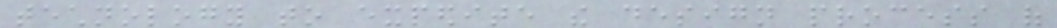technology to expedite the design process of
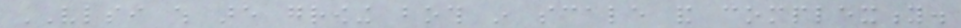VLSI which are growing both in scale and complexity.
